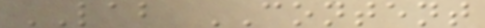LAB CONTENT
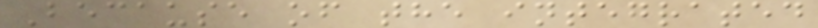Because of the integrated
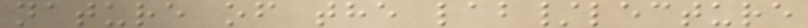nature of the lab/lecture
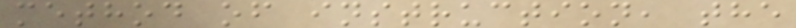method of instruction, the
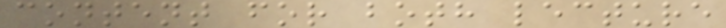content for both lecture
